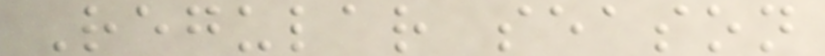Regular season
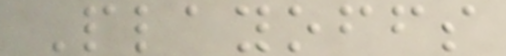Playoffs
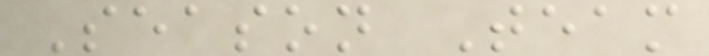Season Team
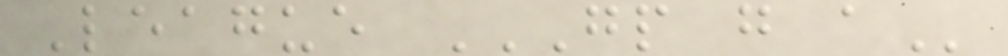League GP G A
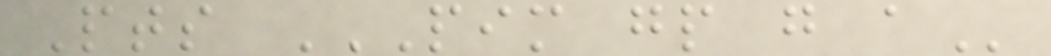Pts PIM GP G A
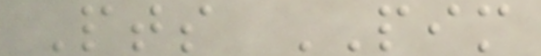Pts PIM
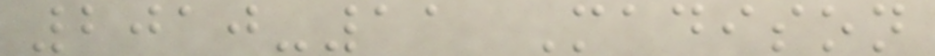2010-11 Madison
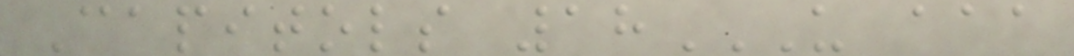Capitols 18U AAA
